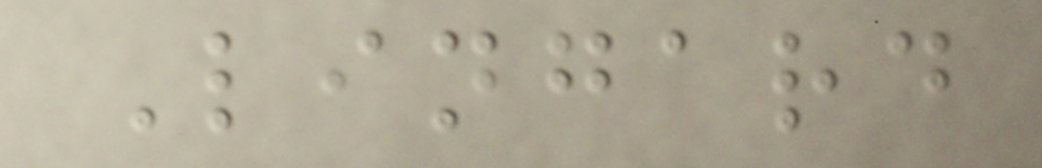Lingard
